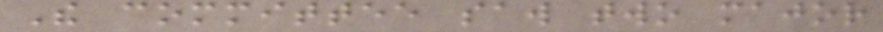The committee saw two major
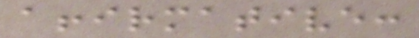affirmative:
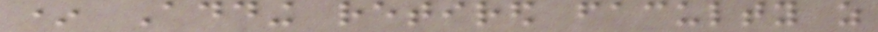* Adding retired faculty as
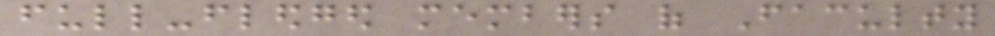full-fledged members of Faculty
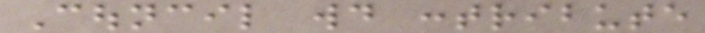Council would contribute
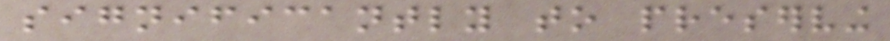significantly to preserving
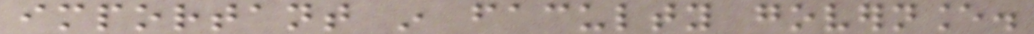important in faculty governance.
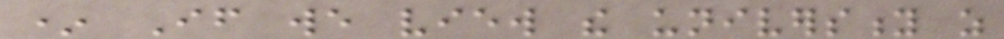* If we view the university as
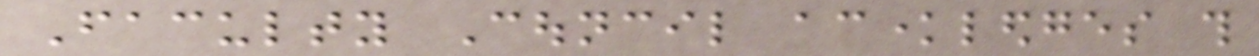Faculty Council acknowledges this
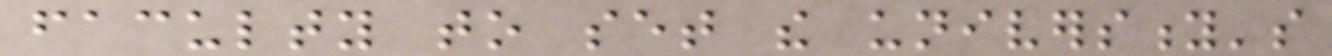faculty to set the university's
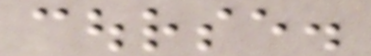course.
